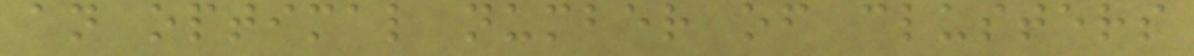an optimal number of clusters
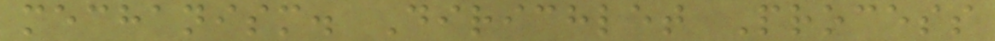mechanism. Dirichlet Process
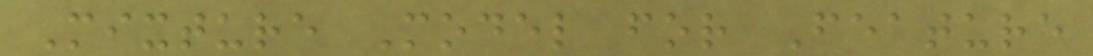Mixture Model for Feature
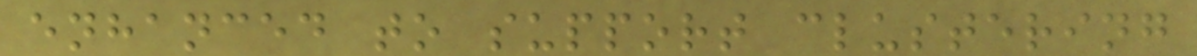enhanced to support clustering
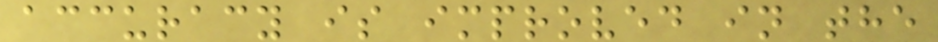accuracy is improved in the
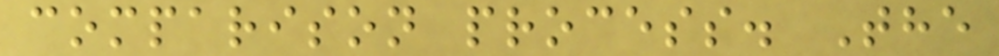comparison process. The
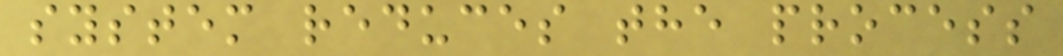system reduces the process
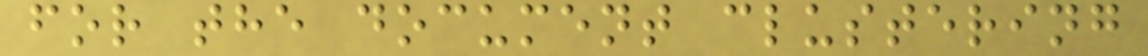for the document clustering
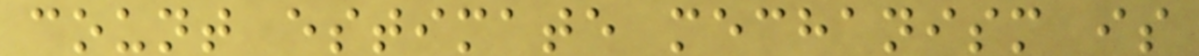count estimate mechanism is
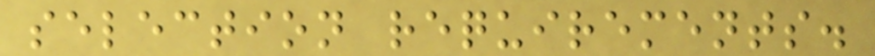selection requirements.
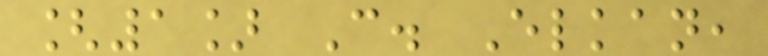[1] C. Elkan,
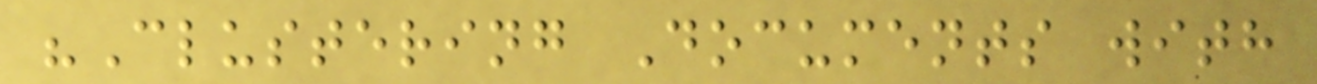"Clustering Documents with
